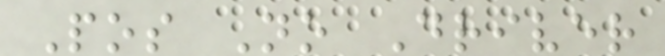Pos No Driver
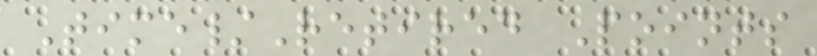Time/Retired Points
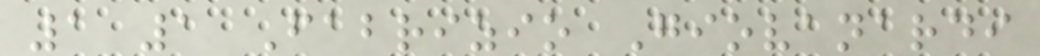1 1 Fabrizio Giovanardi
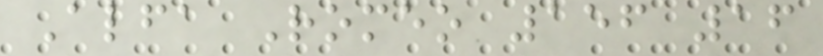Alfa Romeo 156 16
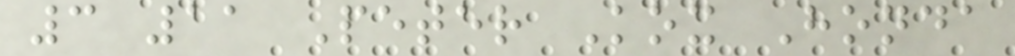3 11 Peter Kox Honda
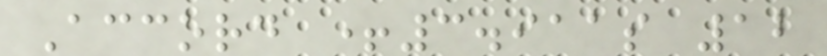Accord +3.911s 12
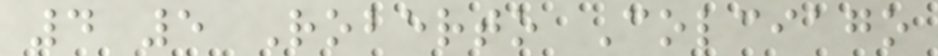4 5 Roberto Colciago
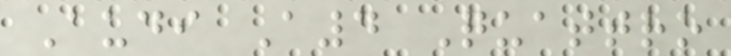Audi A4 Quattro
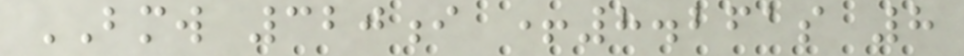BMW 320i +8.261s 8
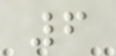6
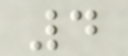4
